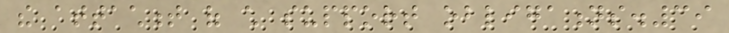the attachment of child support obligations.39
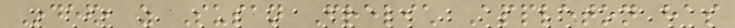Indeed, as Susan Frelich Appleton has
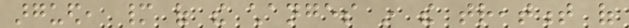argued, many of the changes in the treatment of
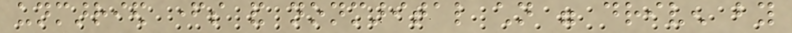unmarried fathers and nonmarital children were driven by
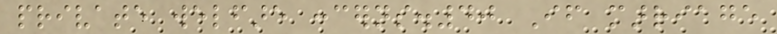private welfare concerns.40 If marriage
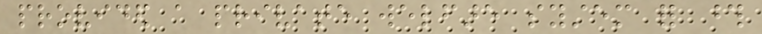provided a private welfare system for those
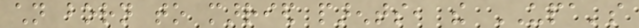children born to married parents, the UPA's
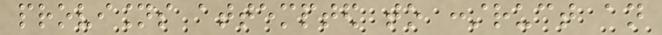provisions attempted to construct an
